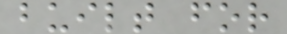built for
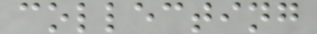collecting
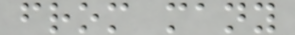from many
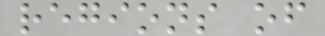regions of
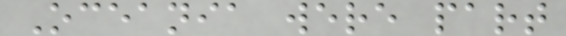Oceania were part
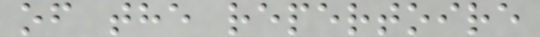of the repertoire
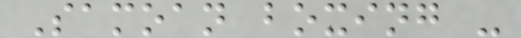Samoan boxing -
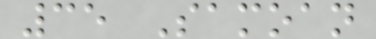35 Samoan
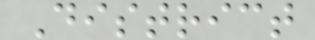District
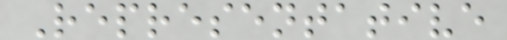Representative
